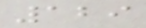129
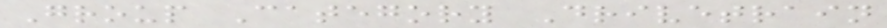Group Category Drivetrain
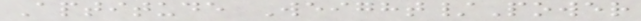Aptitude Weight/Power
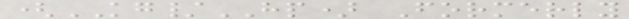(KG/HP) Formerly
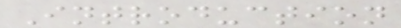Introduction
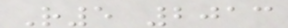R5 2013
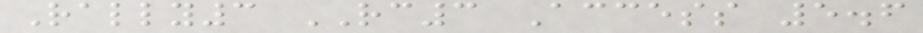Rally3 RC3 Access 5.6
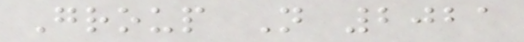Group N 2021
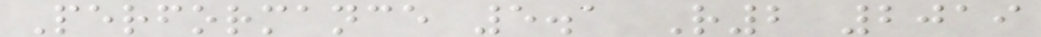Performance 5.1 R2 2019
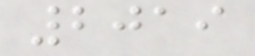2019
